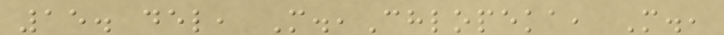15. del, M.,Chlopeka, M.,
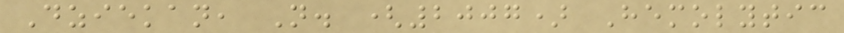Dziekan, N. (2007) Hemolytic
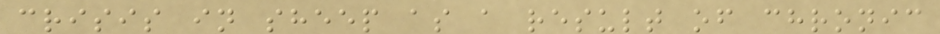crisis in sheep as a result of chronic
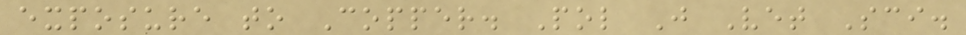exposure to Copper. Pol J Vet Sci.
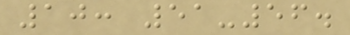10: 51-56.
